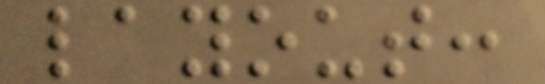layout:
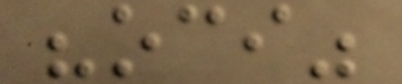"oci"
